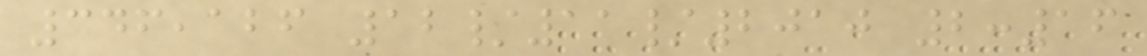346,126 12/11/2010 2:16
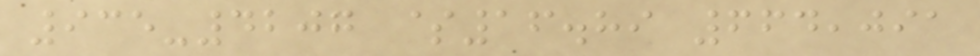935-4207 $16.89 664,091
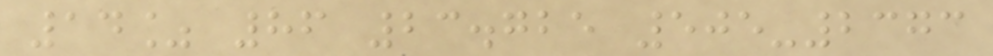14% 86 23.725 505-2373
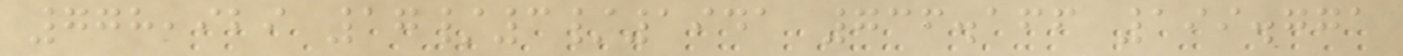778,929 17/3/1941 736.166 199.771
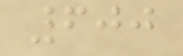600
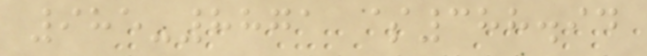985-8871 $388.94
